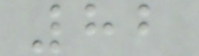82
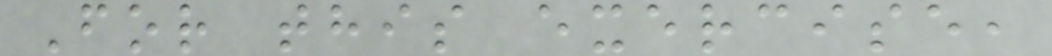For this exercise,
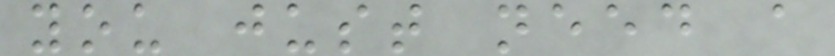you just need a
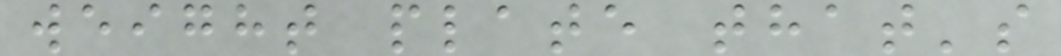weight plate that's
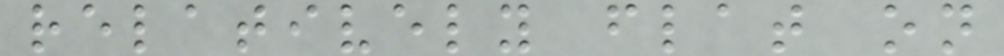relatively flat on
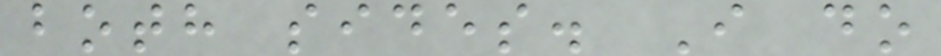both sides. I do
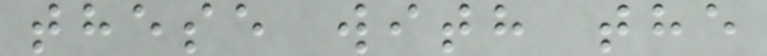these with the
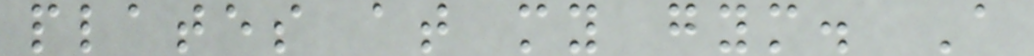plates at my gym. A
